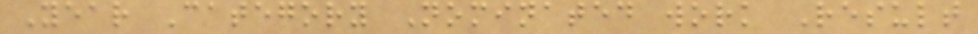Year Category Nominated work Result
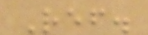Ref.
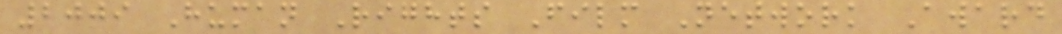2009 Human Rights Film Network Award
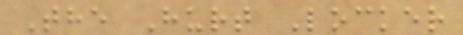The Hurt Locker
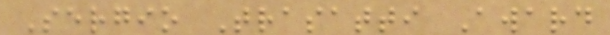Sergio Trasatti Award
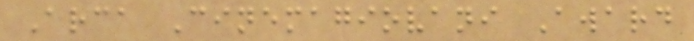Arca Cinemagiovani Award
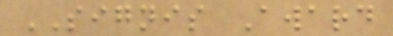SIGNIS Award
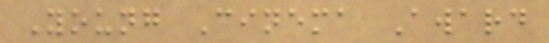Young Cinema Award
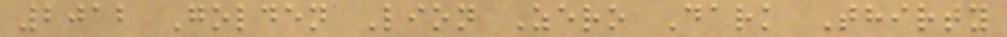2012 Golden Lion Zero Dark Thirty
